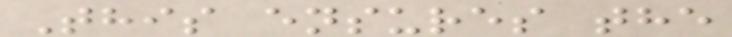This ensures the
